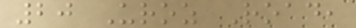20 Uroz Road,
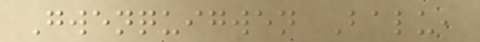Gwenquigwen Balu,
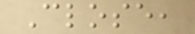Close,
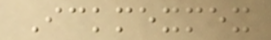Ickmexmex
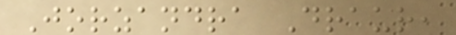Jorzandra Draur,
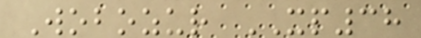Wobozur XP38
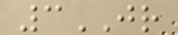3JR
